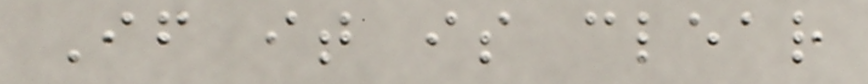If it is clear
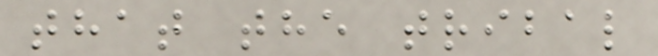that the tribal
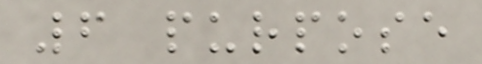6 purpose
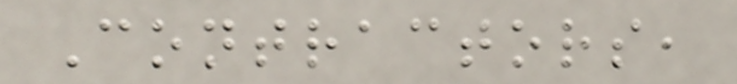Contractors,
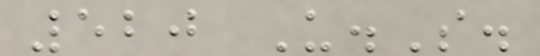520 U.S.
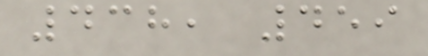438, 459
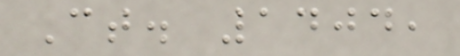Ct. 1404,
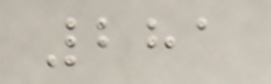281
